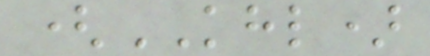(KHL)
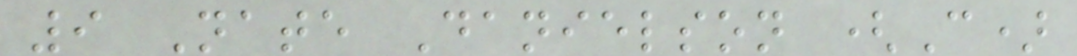9 Nate Danielson (C)
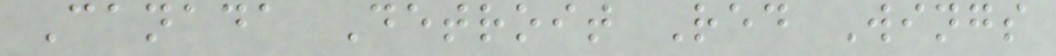Canada Detroit Red Wings
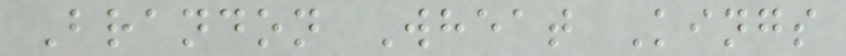Brandon Wheat Kings
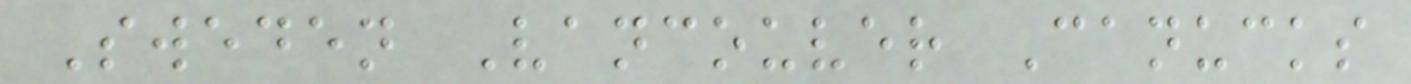Sweden Vancouver Canucks
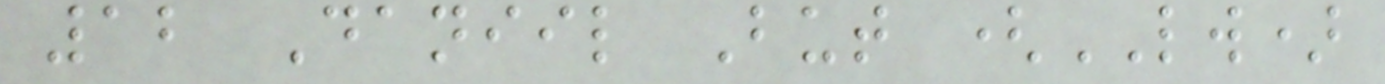12 Daniil But (LW)
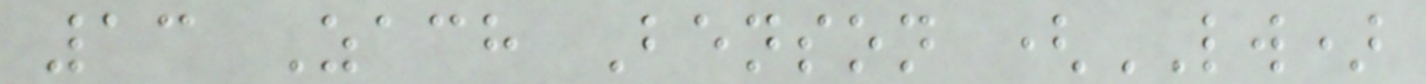13 Zach Benson (LW)
